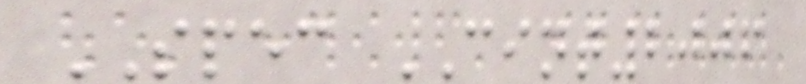SPEC CINT2006
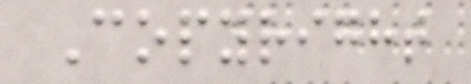Copyright
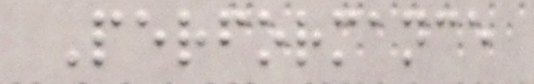Performance
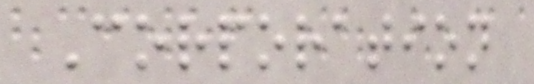Corporation
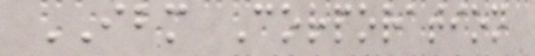IBM Corporation
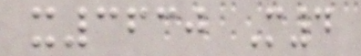x3630 M4
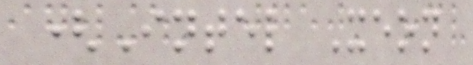(Intel Xeon
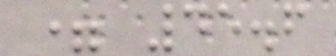= 45.6
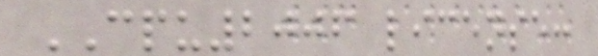CPU2006 license:
